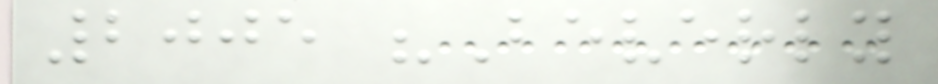2005 "Beverly
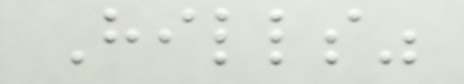Hills"
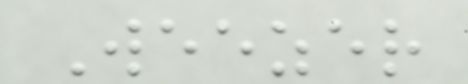Weezer
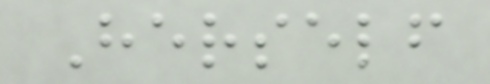Herself
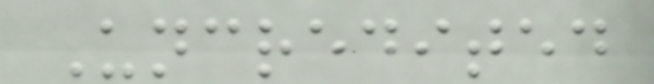Uncredited
